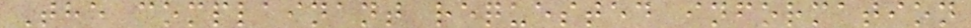The complainant requested information
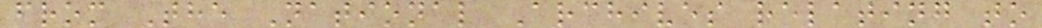from The National Archives relating to
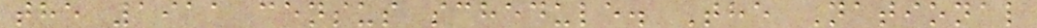the 1911 census schedule. The National
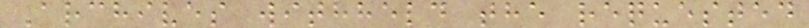Archives withheld the requested
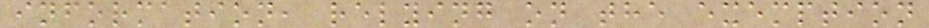information, relying on the exemption
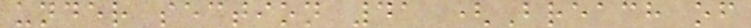under section 41 (Breach of
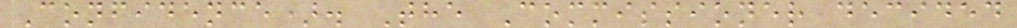Confidence). The Commissioner decided
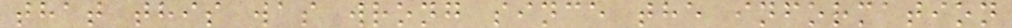that this was wrong since the information
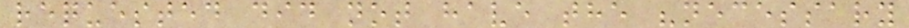requested did not have the "necessary
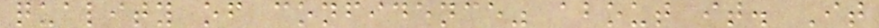quality of confidence" about it. It
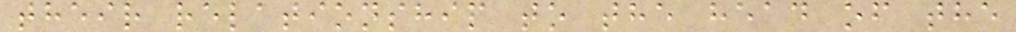their relationship to the head of the
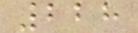228
